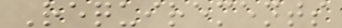Requirements
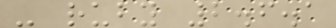- ruby 2.6.1
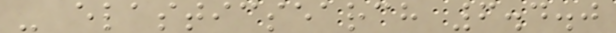- elasticsearch 6.4.0
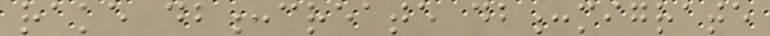rake db:create db:migrate
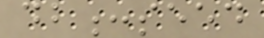db:seed
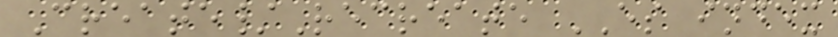Create/Recreate ES index
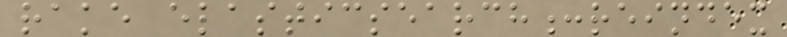rake elasticsearch:reindex
